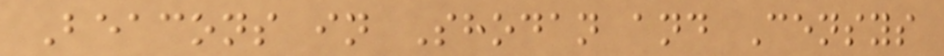Beacons in Shodan and Censys
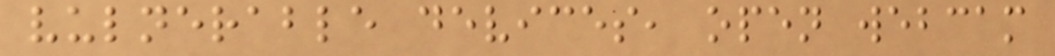vulnerable devices, open webcam
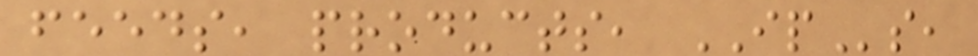feeds, products, IPs,
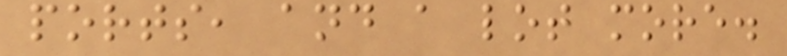ports, and a lot more.
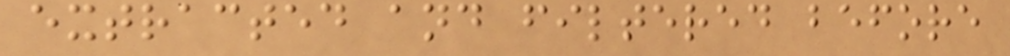extracted and filtered before
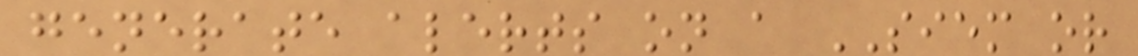generate alerts on a SIEM or
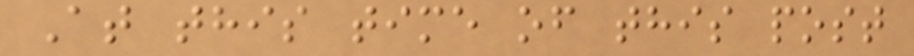At this time of this post
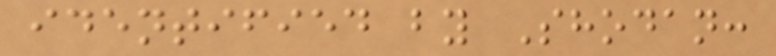identified by Shodan:
